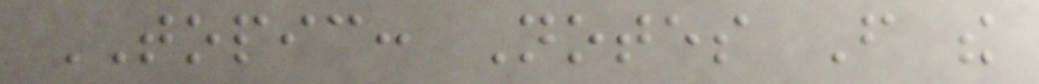TOPIC: Notes From the
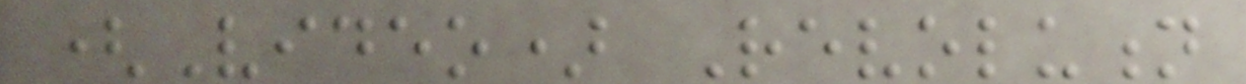(Video) Revolution
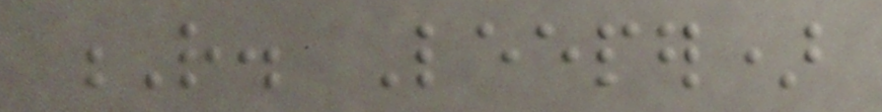R. Leeper)
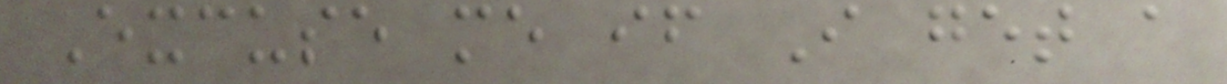Excuse me if I get a
